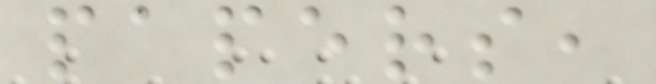papers,
